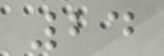24
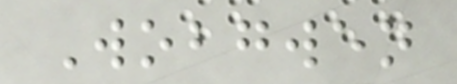Wobgwen
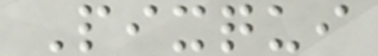Pixqui
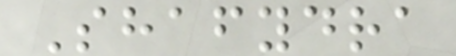Shafydra
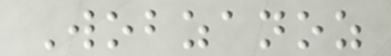Wobzanoz
